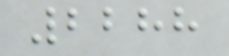2288
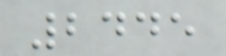2445
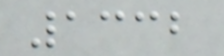1332
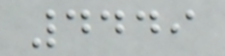4449
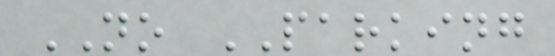NO PARKING
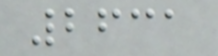2631
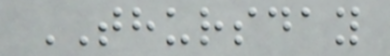THURSDAY
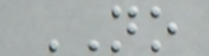NO
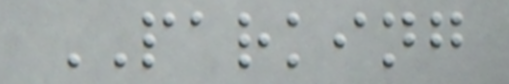PARKING
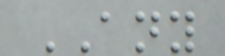ANY
